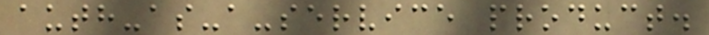auth-as-a-service product.
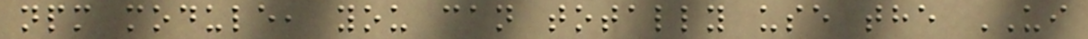npm module, you can totally use the UI
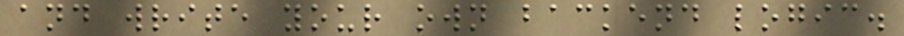and write your own backend logic.
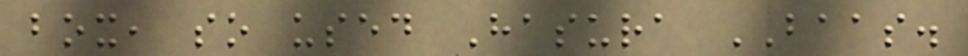box, so used Hasura BAAS.
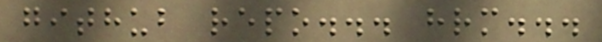github repo... hrm...
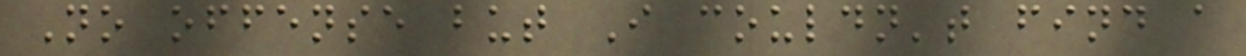No offense but I couldn't find a
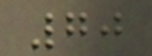70
